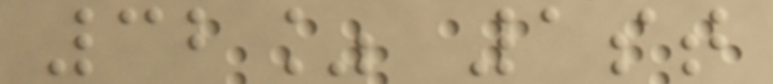32% 1st
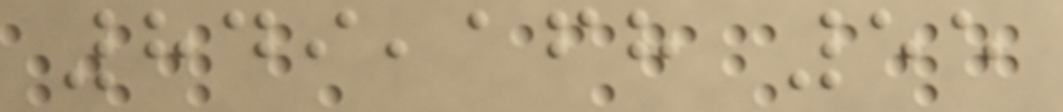849,168 55
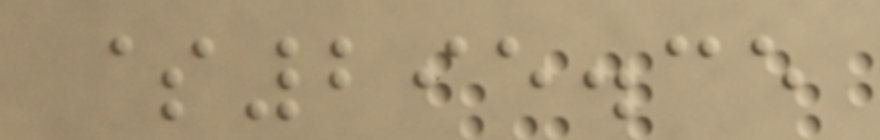$295.35
